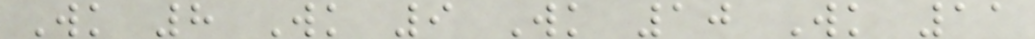Wk 8 Wk 9 Wk 10 Wk 11
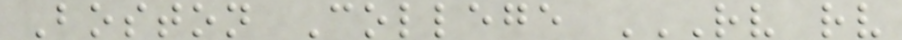Boston College RV RV
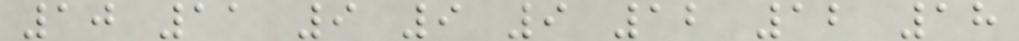10 11 9 9 9 12 12 18
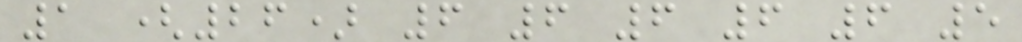1 (26) 6 6 6 6 6 5
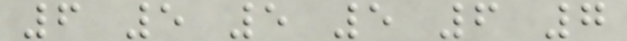6 5 5 5 6 7
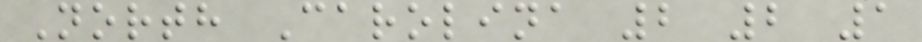North Carolina 2 2 1
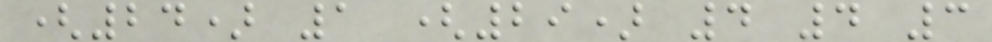(24) 1 (29) 4 4 3
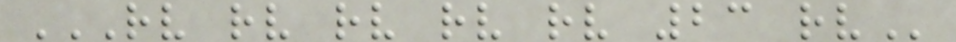RV RV RV RV RV 23 RV
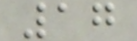17
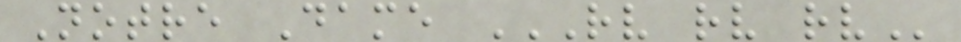Notre Dame RV RV RV
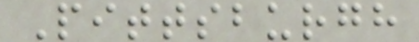Pittsburgh
